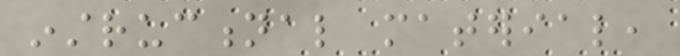instructional material,
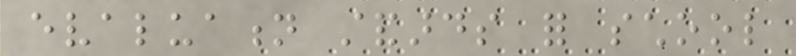evaluation standards for school
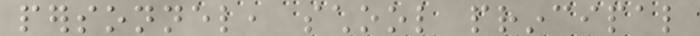personnel, school principal
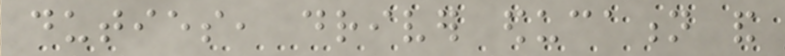duties, driver education and
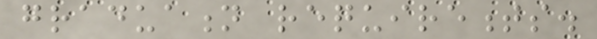graduation requirements.
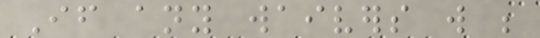If any waivers will be
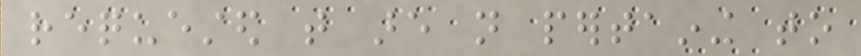requested that are not pertaining to
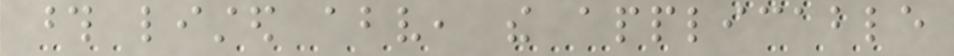those listed above, the applicable
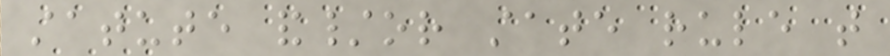statute and/or state rule that
